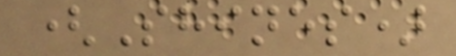(Shines)
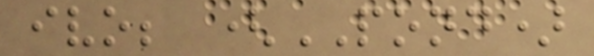ivo; (POND)
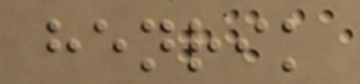henrik
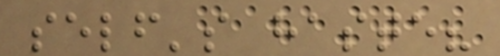self's haste?
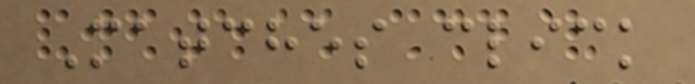Matches click
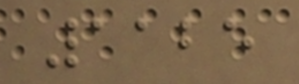1125
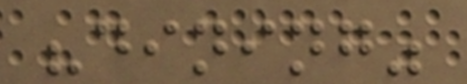"dining"
